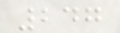247
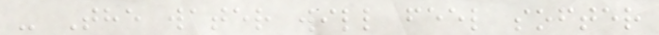- The water will feel softer
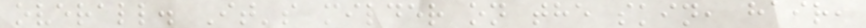overall. It's milder on the skin, hair,
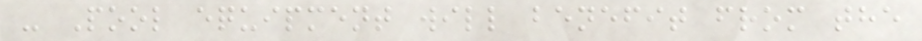- Pool equipment will benefit from the
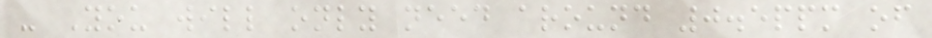- You will only need around 0.5ppm of
